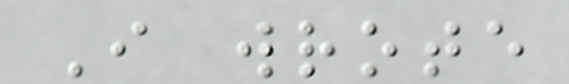I wrote
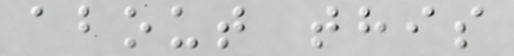about this
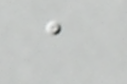a
